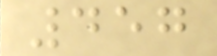457
